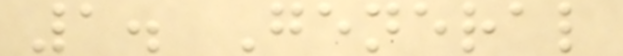1. General
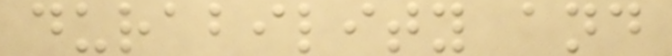durability and
